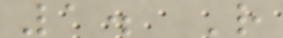1. R
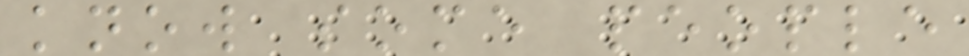know some people
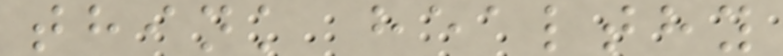think healthy
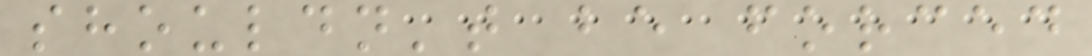shouldn't be forced
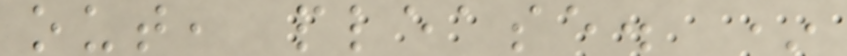out, please. *
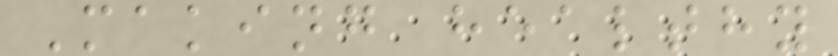Making healthy
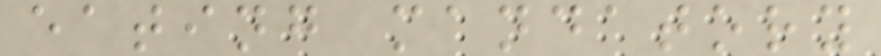eating mandatory
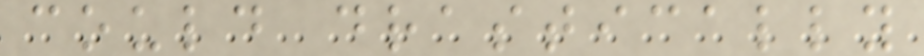could drastically
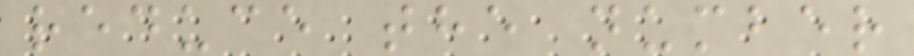reduce the number
